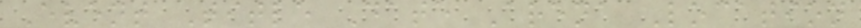Event Title Date Arena Location
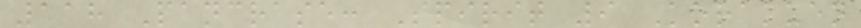118 Pancrase: Spirit 9 Korakuen
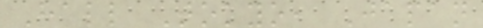Hall Tokyo, Japan
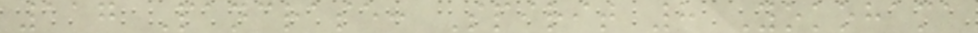117 Pancrase: Spirit 8 Yokohama
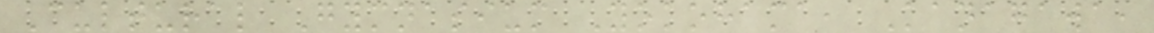Cultural Gymnasium Yokohama, Kanagawa,
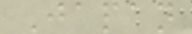Japan
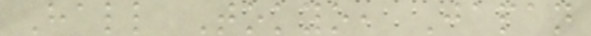Hall Tokyo, Japan
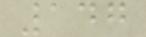147
